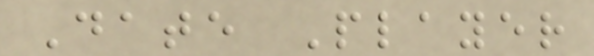Date Player
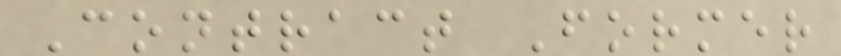Contract Former
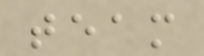team
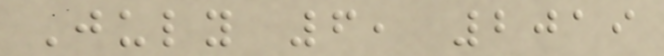July 6, 2019
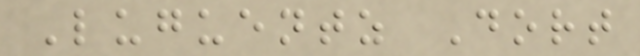Luguentz Dort
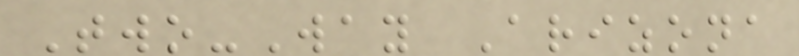Two-Way Arizona
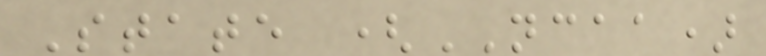State (NCAA)
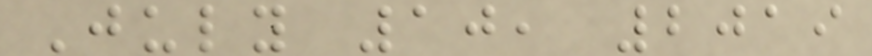July 10, 2019
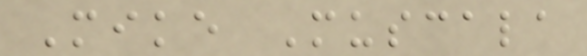Mike Muscala
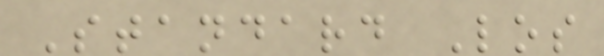Standard Los
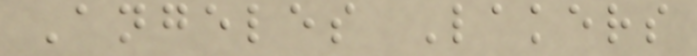Angeles Lakers
